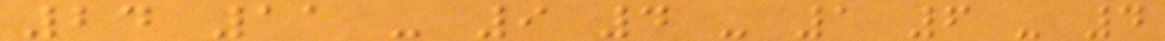24 11 - 9 4 - 1 6 - 4
